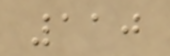110
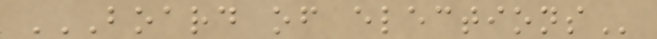BOARD OF ELECTIONS
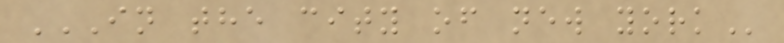IN THE CITY OF NEW YORK
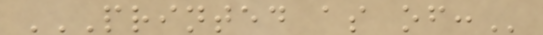PRINTED AS OF:
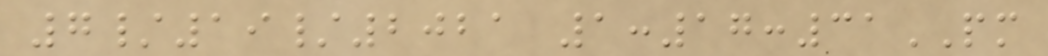7/19/2021 1:17:31PM
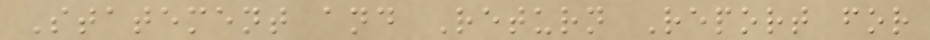Statement and Return Report for
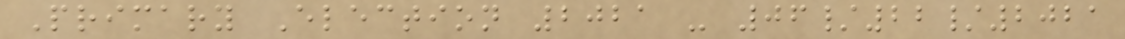Primary Election 2021 - 06/22/2021
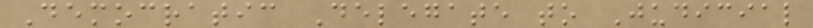Democratic Delegate to Judicial
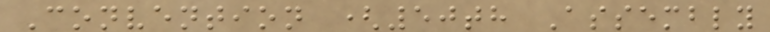Convention (50th Assembly
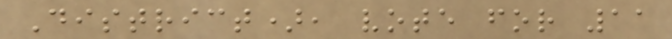District), vote for 11
